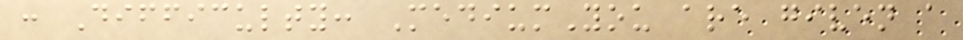: Difficulty: MediumYou are given a
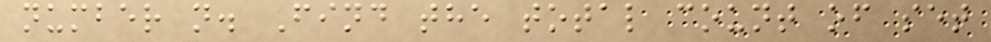number n. Find the total count of set
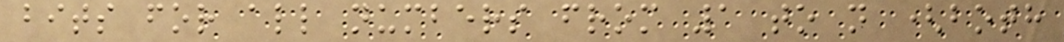bits for all numbers from 1 to n (both
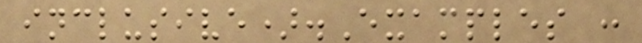inclusive).Examples :
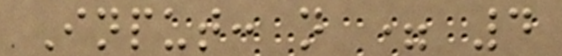Input: n = 4
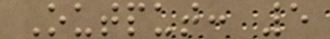Output: 5
